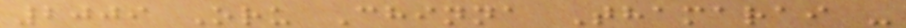2009 Oru Chinna Thamarai -
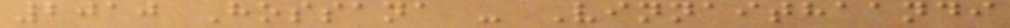2010 Hossana - Vinnaithaandi
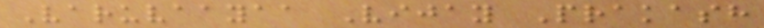Varuvaayaa Vijay Prakash
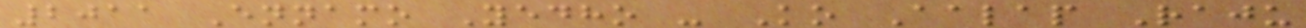2011 Ennamo Yedho - Ko Aalap Raju
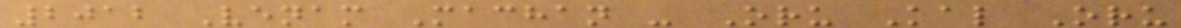2012 Venam Machan - Oru Kal Oru
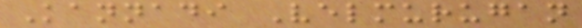Kannadi Velmurugan
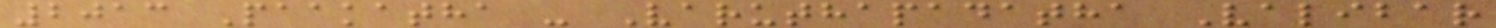2013 Paakatha - Varuthapadatha Valibar
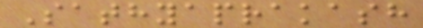Sathyaprakash
